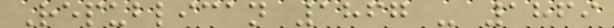Republican 1867 - 1869
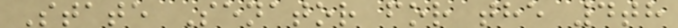State Senator for the 4th
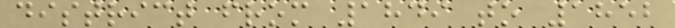district from 1849 to 1852
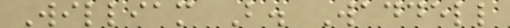William B. Waddell
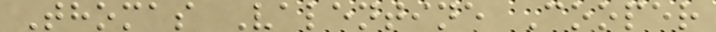Thomas Valentine Cooper
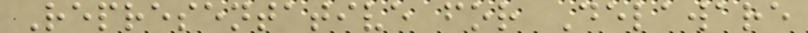Representative for Delaware
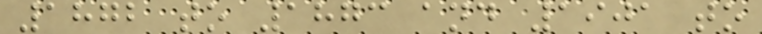1872 to 1873 and 1901 to
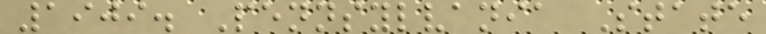1909. Pennsylvania State
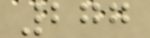277
